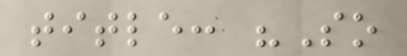title: "So
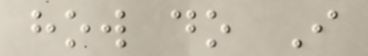how do I
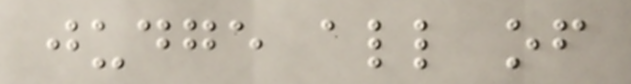judge all of
